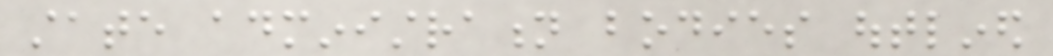state administration bodies outlined
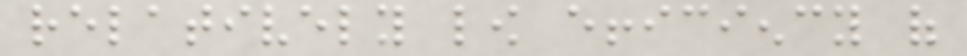relatively low efficiency of
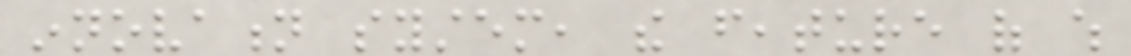innovation system, the feature of which
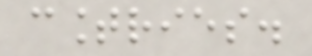countries.
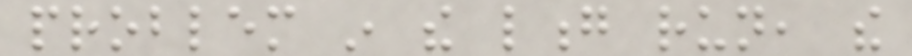problem in the long run, the
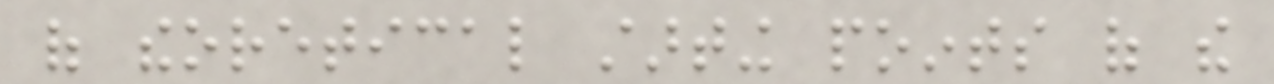of theoretical starting points of the
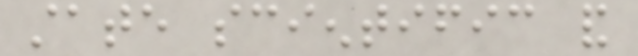state scientific and
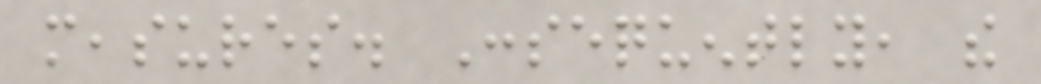measures. Consequently, the
